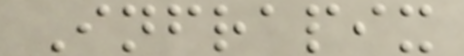Infrapix
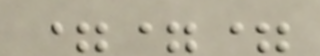===
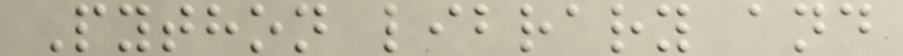Python library and
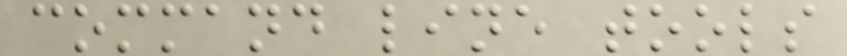command line tools
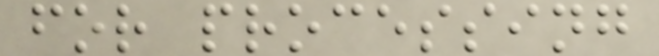for processing
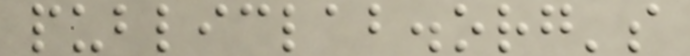publiclab.org's
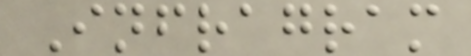Infragram
